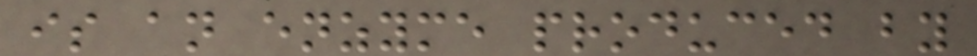is an enzyme produced by
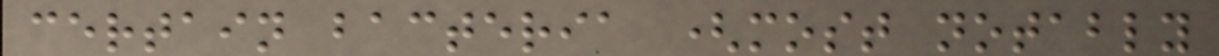certain bacteria (most notably
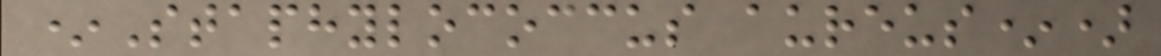*Staphylococcus aureus*)
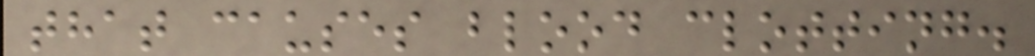that causes blood clotting.
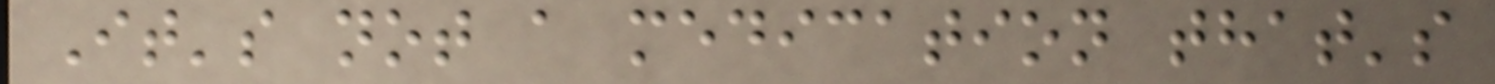It's not a medication that's
